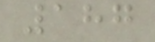187
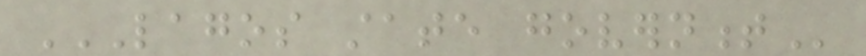LAGOS STATE GOVERNMENT
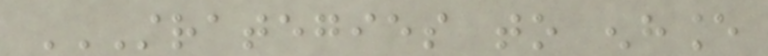STRATEGIES TO ENHANCE
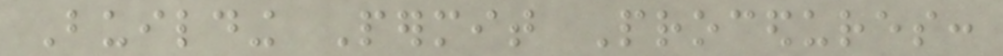Building Permit Procedures:
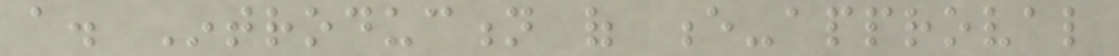a. Introduction of e-approval
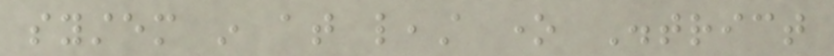system in at least one District
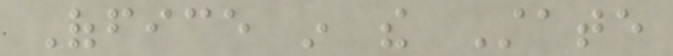Office in the State
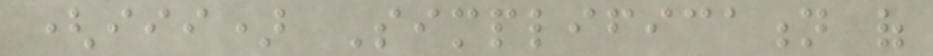(iii) Simplification of
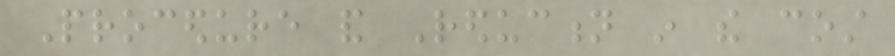Procedure and Reduction in the cost
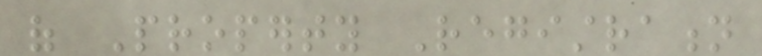of Property Registration
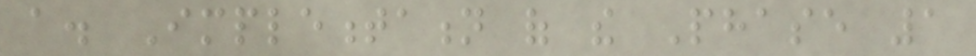a. Implementation of the Phase 1
